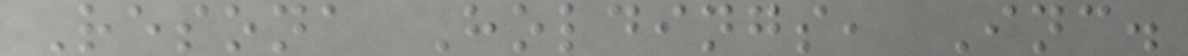Resona Holdings, Inc.
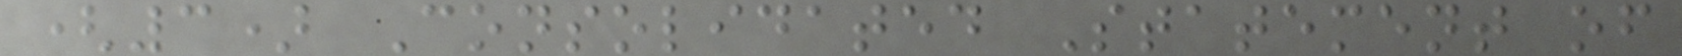(3) Consolidated Statement of
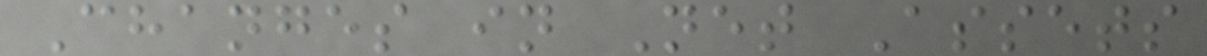Changes in Net Assets
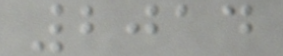2014
